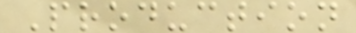Production
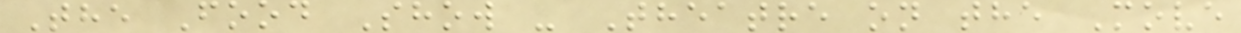The Food Show - Theatre on the Move
